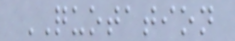QUOTATION
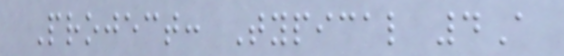Project: Typical 4A
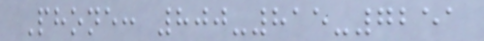Phone: 800-815-7251
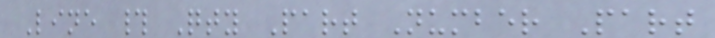Line # Qty Part Number Part
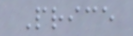Price
